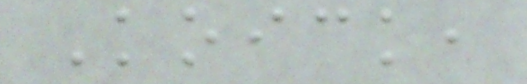Koick,
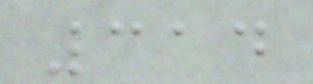314
